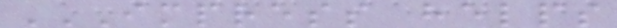IMPRESS HELPS
